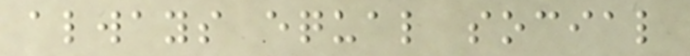always equal social
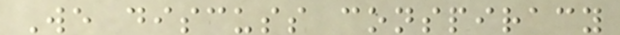We discuss conspiracy
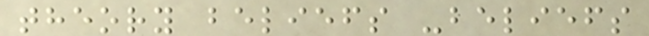theory beliefs -beliefs
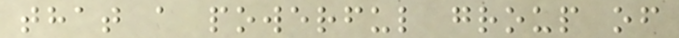that a powerful group of
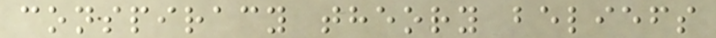conspiracy theory beliefs
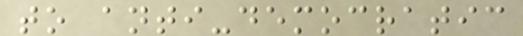to anti-democratic
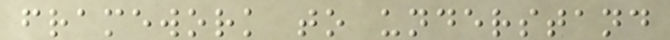framework to understand
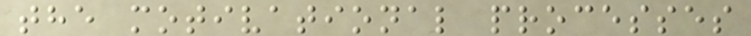the motivational processes
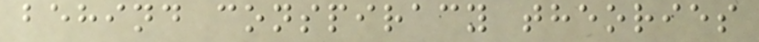behind conspiracy theories
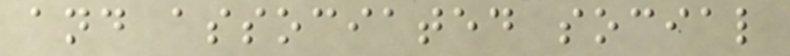and associated social
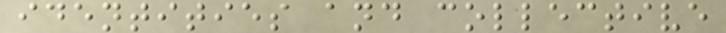identities and collective
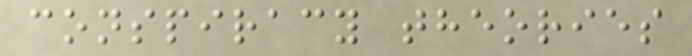conspiracy theories
